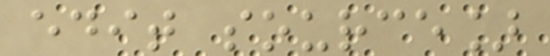edit source]
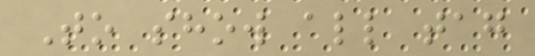To show all tag
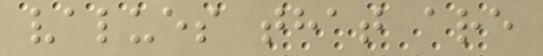values that are
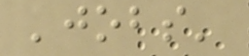'jobs'
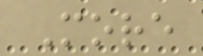More
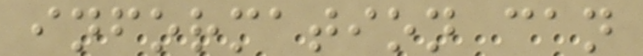information can
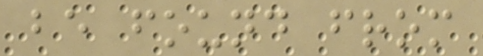be found from
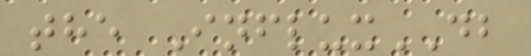the InfluxDB
